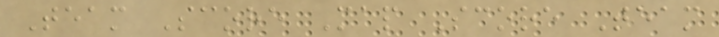Team Score Map Score Team
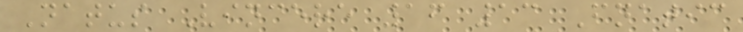Natus Vincere 16 13 Fnatic
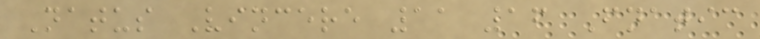Natus Vincere 11 16 Fnatic
